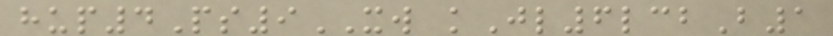hup4Ps9XW kJl6lcbB1
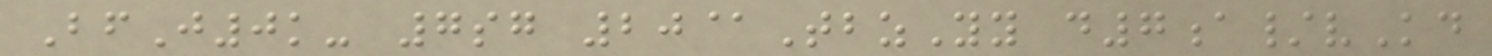BfJ0k- 7sg 20@TbzYy d7a/vKd
